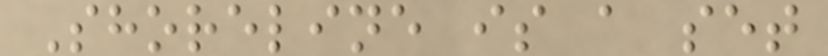Shoreline is a set
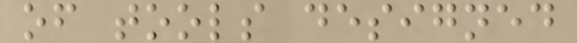of tools designed
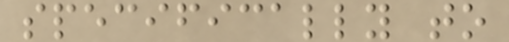specifically to
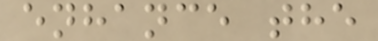enhance the
